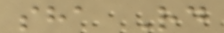sha Rd
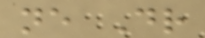ne Dr
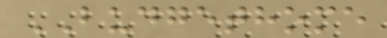BUDGETHOME
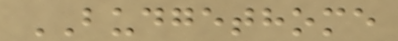BUDGETHOME
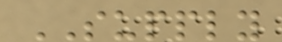SUPPLY
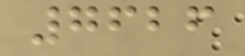7626
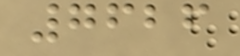7626
